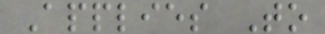Applies To
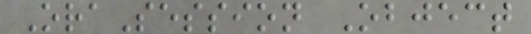OraSession Object
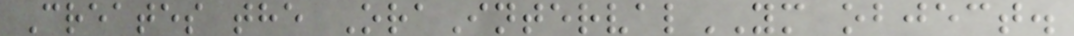Creates the OraIntervalYM object.
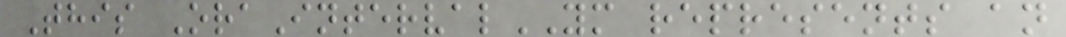This OraIntervalYM represents an
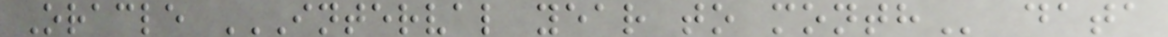Oracle INTERVAL YEAR TO MONTH data
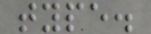type.
